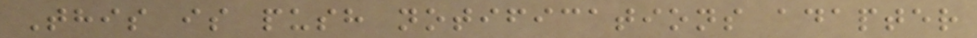This is push notifications adapter
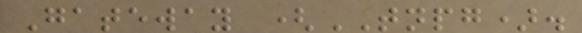Gateway (TNPG).
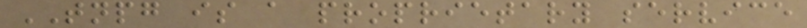TNPG is a proprietary service
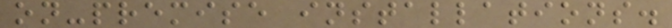on-premise installations.
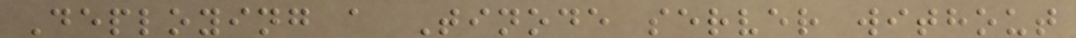Deploying a Tinode server without
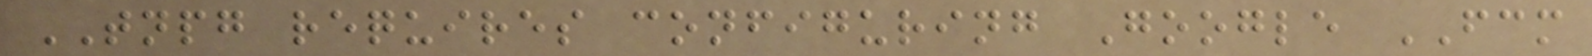TNPG requires configuring Google FCM
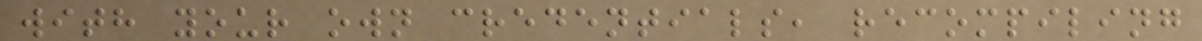with your own credentials, recompiling
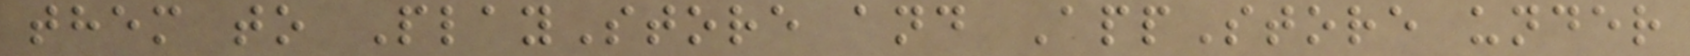them to PlayStore and AppStore under
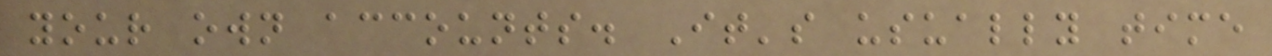your own accounts. It's usually time
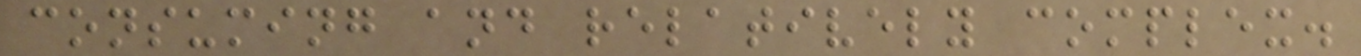consuming and relatively complex.
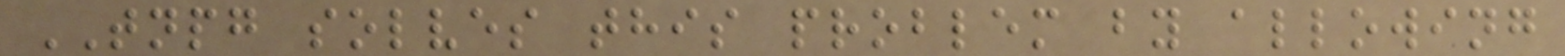TNPG solves this problem by allowing
